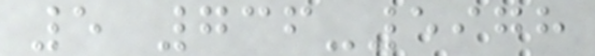5 736-5978
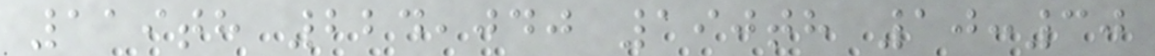119th 224,040 190th 10:30
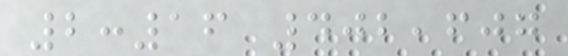2:16 402,607
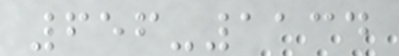656-1134
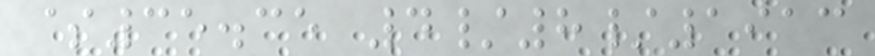$35.35 4/8/1913
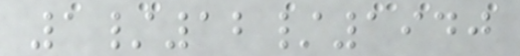1/12/1940
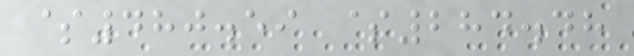$480.59 $284.48
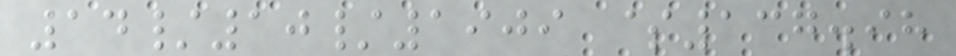14/10/1909 $137.98
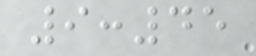9:45
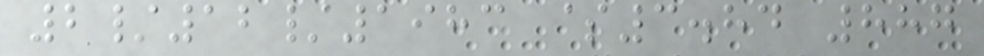2/12/1983 $3.84 887
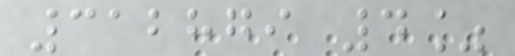312879 4%
